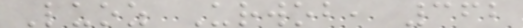Luoz Urwob, 362
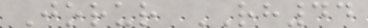Jorur RH44
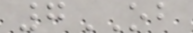7OB
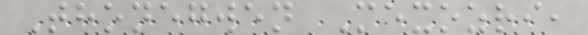Thonegwen Mexozri,
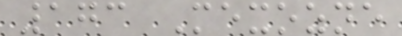173 Mexozne
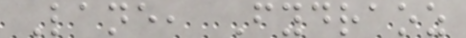Lane, Fydraoz
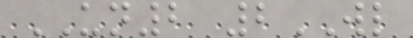UN2 2WL
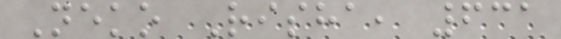Neko Risha, 631
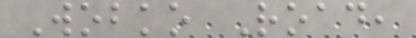Wobko Road,
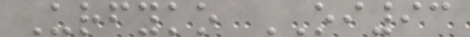Urfyko OI93
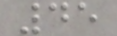45
